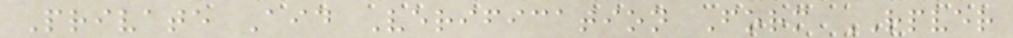Private Aid Verification Form RPVER
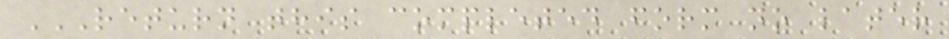RETURN THIS COMPLETED FORM NO LATER
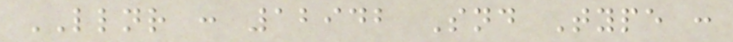LLNR : 12942 Snd Type :
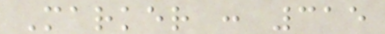Marker : 315
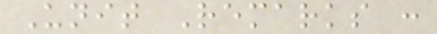Unit Remarks :
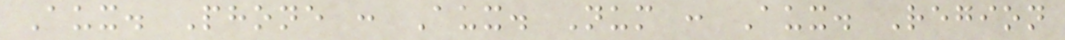Aux. Phone : Aux. Num : Aux. Region
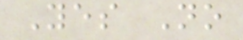Yes No
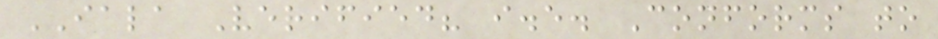IALA Verified? i.e. Conforms to
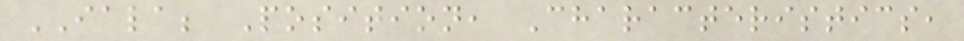IALA; Position, Characteristics,
